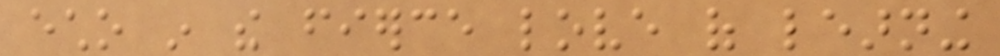echo in the fierce love of learning
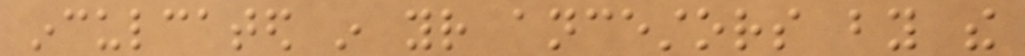inculcated in your ancestors by the
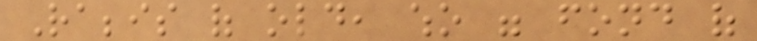Rabbis of old, who were fond of
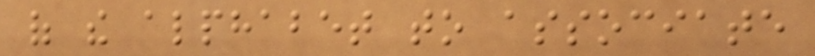of the alphabet to associate
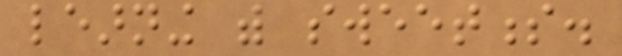learning with sweetness.
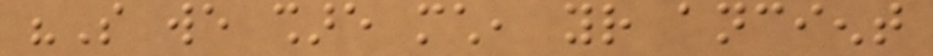"So we share much, your ancient
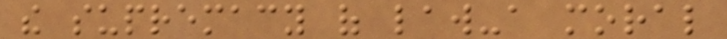the supremacy of law-a moral
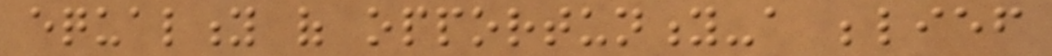equality of opportunity-a belief
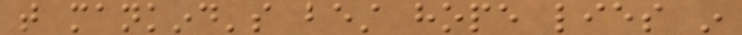that mankind's best hope lies in
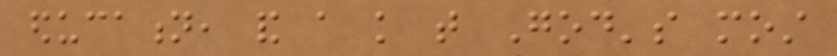education, and a knowledge that God's most
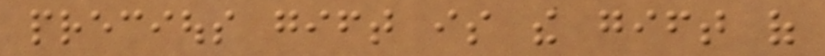precious gift is the gift of
